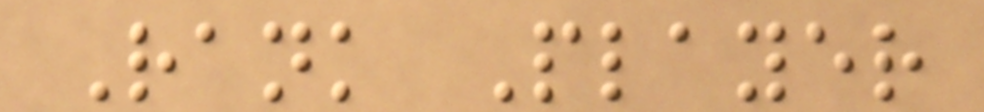Rank Player
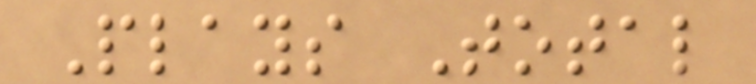Plays Total
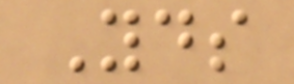Yds
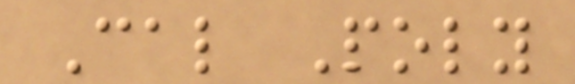Cal Poly
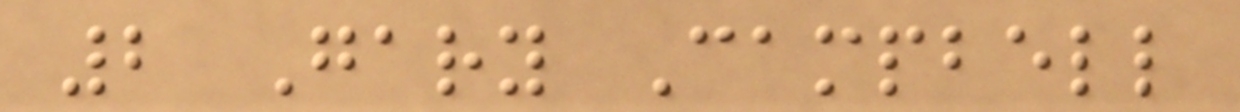2 Gary Campbell
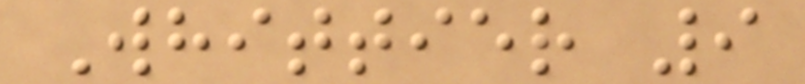Whittier 9
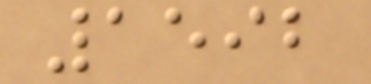1592
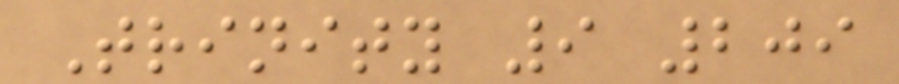Trinity 9 209
